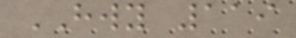HWY 119
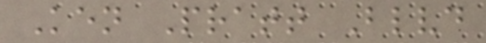Ken Pratt Blvd
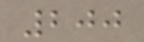200
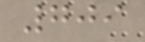709
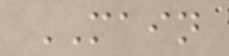MAIN
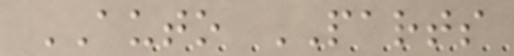AUTO PARTS
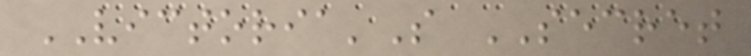VICTORIA'S SECRET
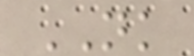NK
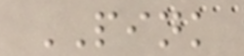PINK
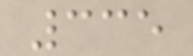335
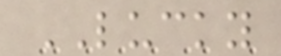LUCKY
